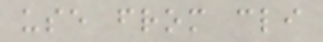use from cli
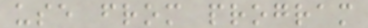use from program
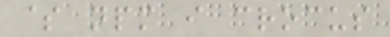$ npm i crocus
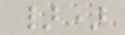})
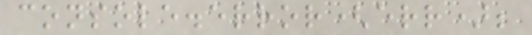console.error(err);
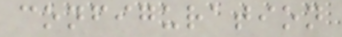configuration
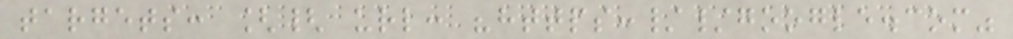targets: [{ url: "https://google.com"
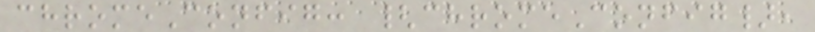chromeConfig: {chromeConfig},
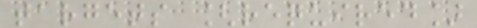targets [required]
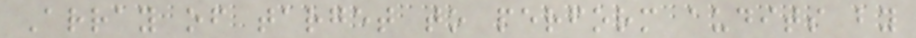Array of target to perform audits by
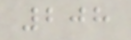208
